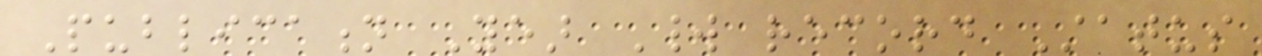Publication Year World record Status
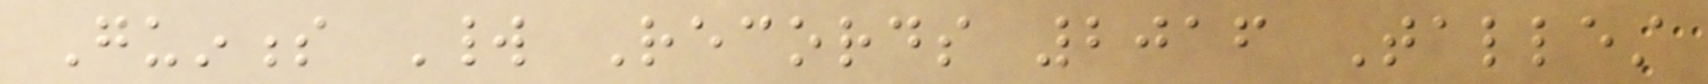Guinness World Records 2016 Tallest
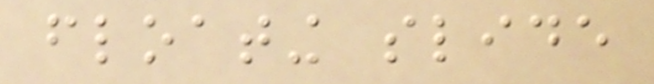floating slide
